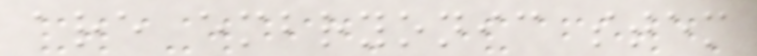are embryonic stem
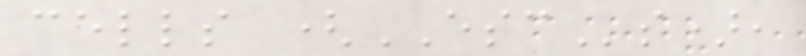cells (ESCs),
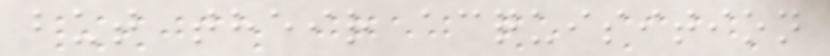but their acquisition
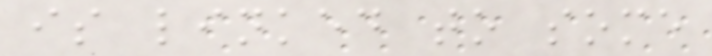is linked to some
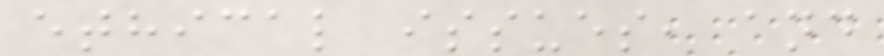ethical issues, and
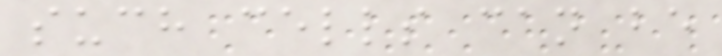such cells can be
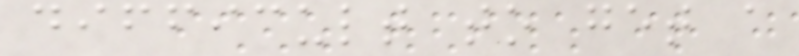difficult to get a
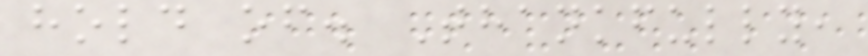hold of. Thankfully,
